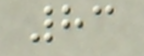83
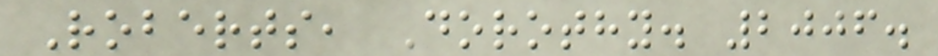Roberts, Dorothy. 2006.
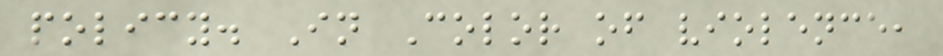policy. In Color of violence,
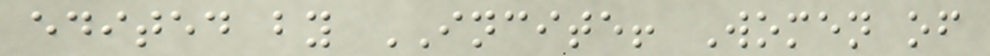edited by INCITE! Women of
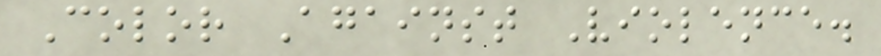Color Against Violence.
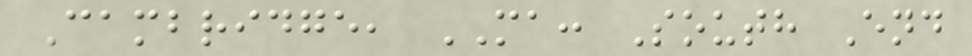Cambridge, MA: South End
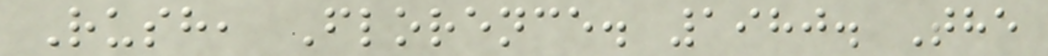Rush, Florence. 1980. The
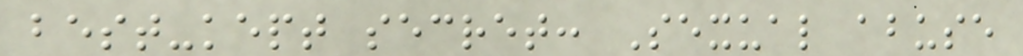best-kept secret: Sexual abuse
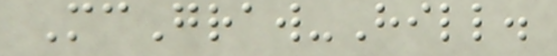McGraw-Hill.
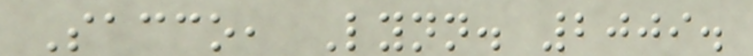Sacco, Lynn. 2009.
